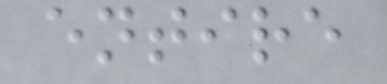entire
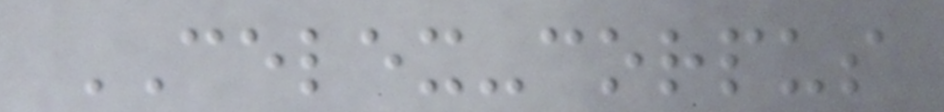CELEX-corpus
